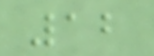12
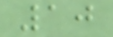10
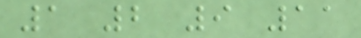1 2 9 11
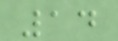14
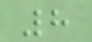8
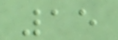15
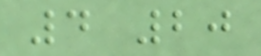4 20
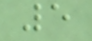5
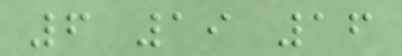6 19 16
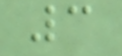3
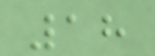18
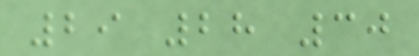29 28 30
